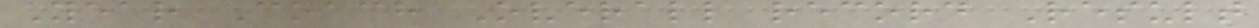Year Coach Overall record Result
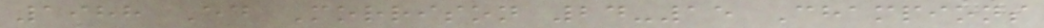1988 Ed Morrison 24-15 Champions
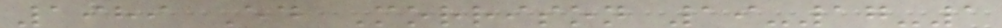1989 Ed Morrison 19-17-1
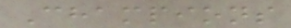Champions
